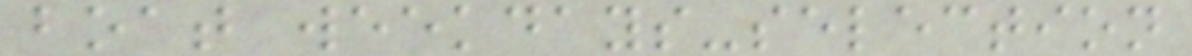boat weekdays-selection
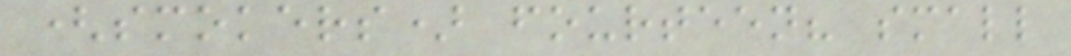(smokers) fourteen? small
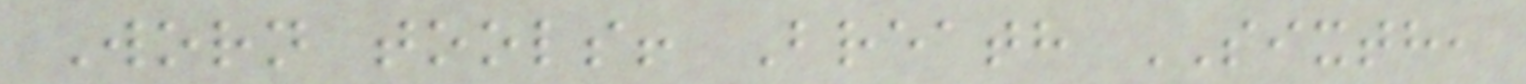Worn tools! Breath SIXTH,
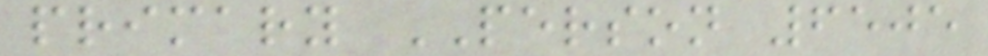primary PERSON 6505
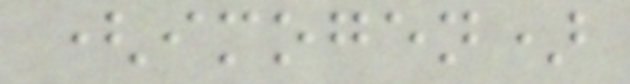(imogen)
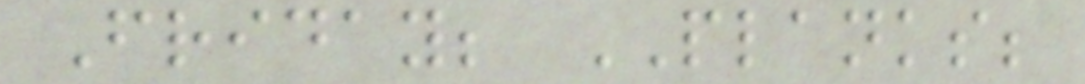Friday; PLANKS;
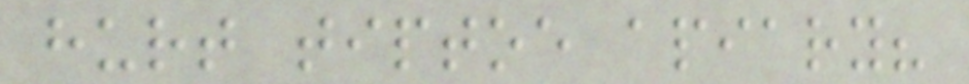hurt tiptoe apiary?
